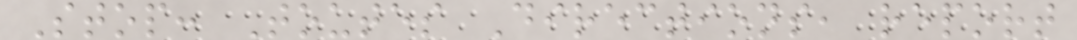Stop: Toutes Directions, report
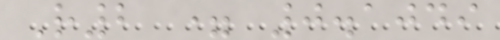R2 = 0.1049
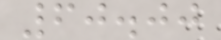60.00
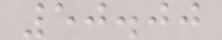50.00
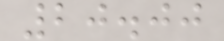20.00
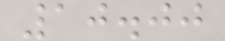10.00
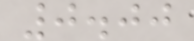0.00
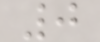0
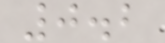0.2
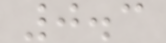0.3
